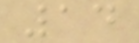14
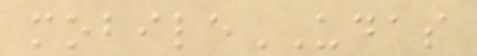mobileUDAS
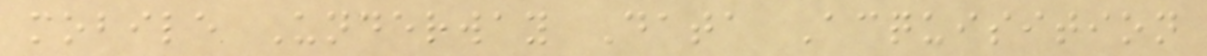mobile Underway Data Acquisition
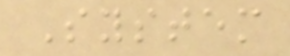System
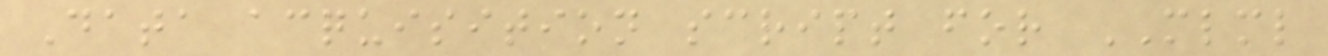Data acquisition script for MLML
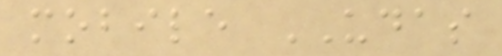mobile UDAS
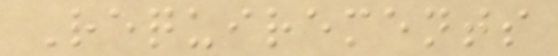Requirements
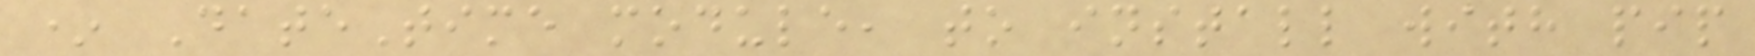* DateTime module, to install with pip
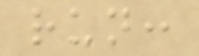run:
